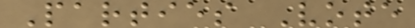Parties Vote
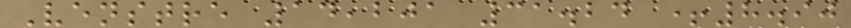Venstre 14,201 31.24 +8.90
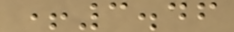+3.46
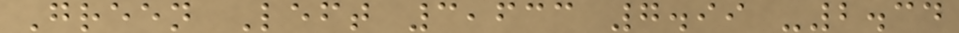Green Left 3,633 7.99 -2.34
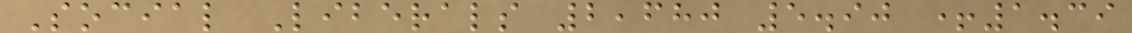Social Liberals 2,680 5.90 +1.39
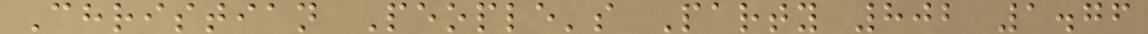Christian People's Party 802 1.76
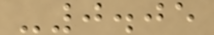-0.05
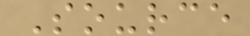Source
